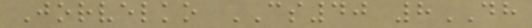Jorvelko CS40 8DH
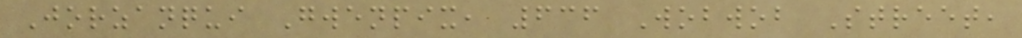Jorzanqui Gwenpix, 636 Wobwob Street,
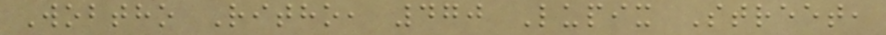Wobtho Ritho, 470 Lupix Street,
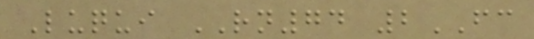Luqui RN74 2FC
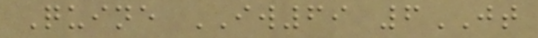Quine IW69 6JT
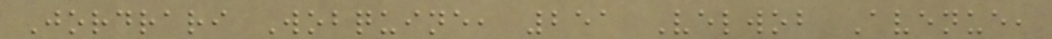Jordrari Wobquine, 251 Velwob Avenue,
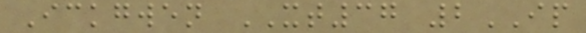Ickgwen XT37 2IP
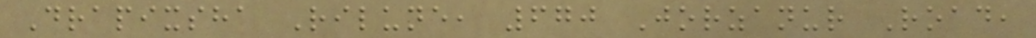Drapixsha Rilune, 670 Jorzanur Road,
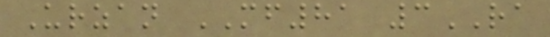Urzan MF81 3RA
